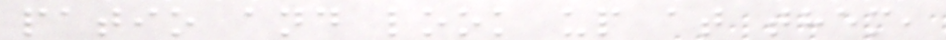patio and look up at them,
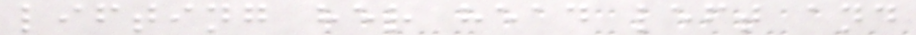lifting her head left and
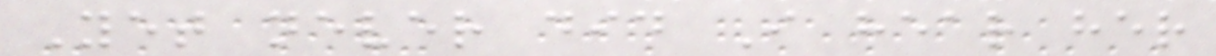Yet never did I hear her
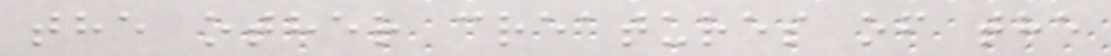the other creatures of the
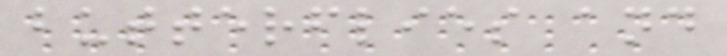butterflies and
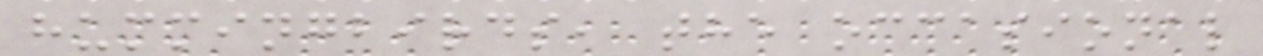hummingbirds, the occasional
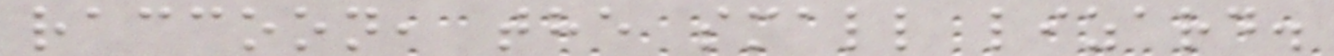raccoon, the small lizard.
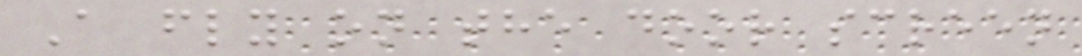A fly on the door screen
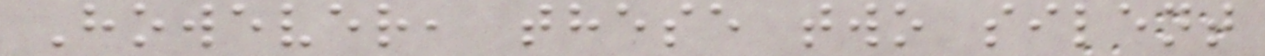However, these two silent
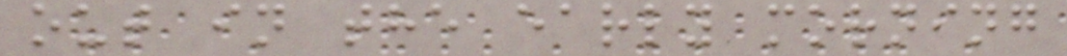out in the early morning
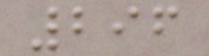296
